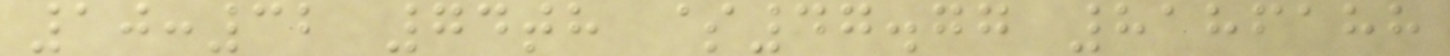10:32 74th $47.77 8186188
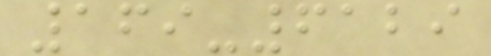169-6129
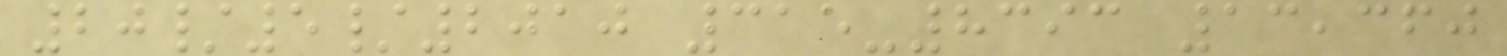20/5/2010 315-8393 13,360
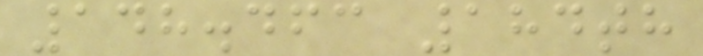148.463 184th
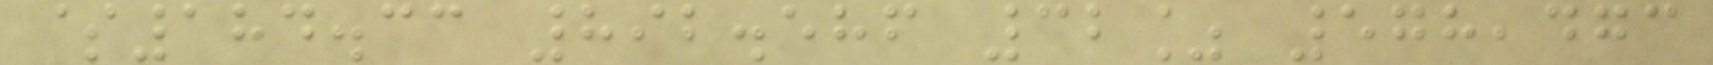$184.33 892.586 32% 578,473
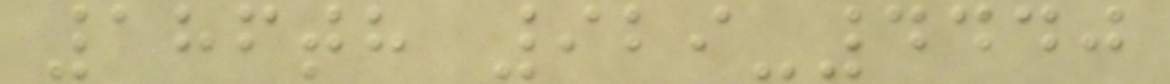186th 929-4440
